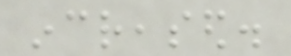increased.
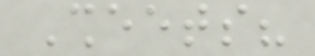Sheets?
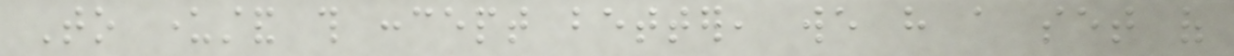To understand this concept better, we have a set of
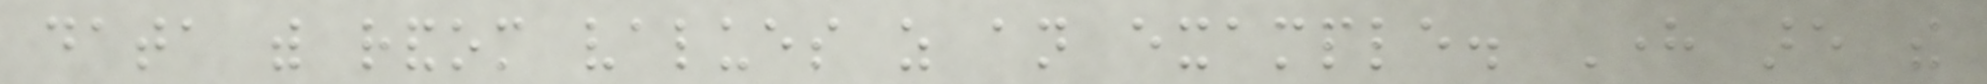data with random values as an example. Here are the
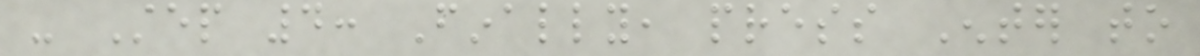- Step 4: Finally, press Enter to
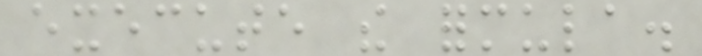execute the formula.
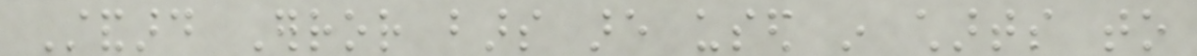Standard Error bars are used in charts to
